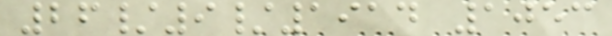26/9/1914 1053
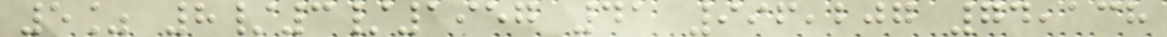5% 8/3/1957 41 996,207 74,138
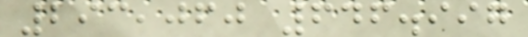293,060 646.997
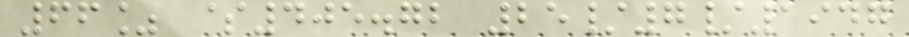66% $405.72 25/7/1947
